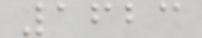1623
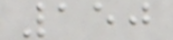150
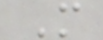M
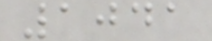1041
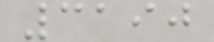3190
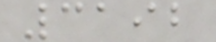3192
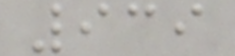939
